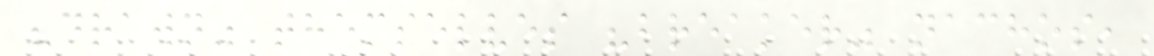"drawn" themselves "breaker" nachos,
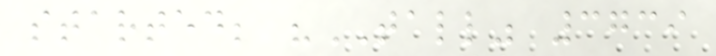started; "TALL" 3739
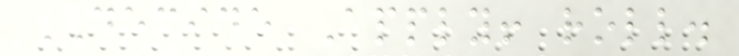DECIDE Apply! roll.
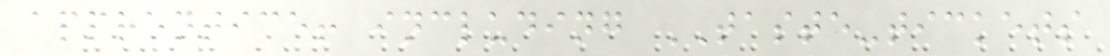apprentice! including TASTE-tickets
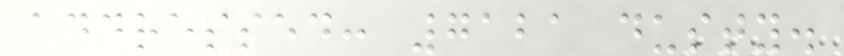addressed: 7121 dusty.
